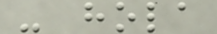- hola
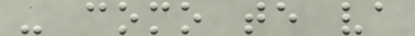- como te va
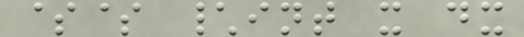$$ \int x dx
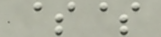$$
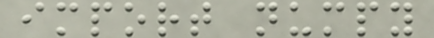import numpy
